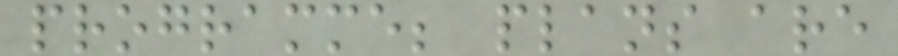programme; plans are
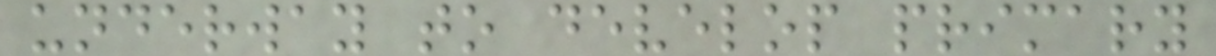underway to develop primary
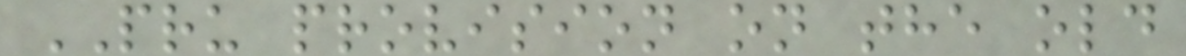PRU provision on the old
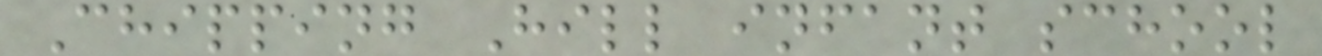Chipping Hill infant school
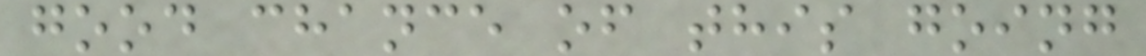good chance of this going
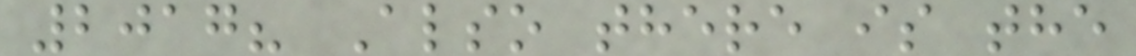2017? Also there is the
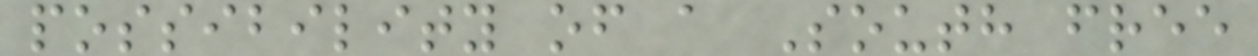possibility of a South free
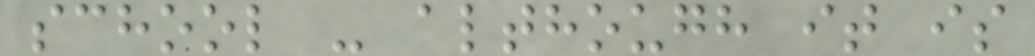school - although it is
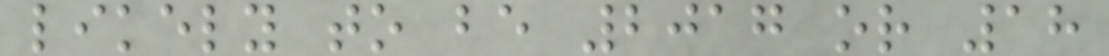likely to be 2017 or 18
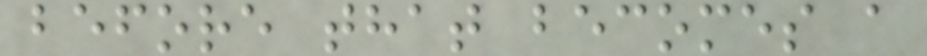before that becomes a
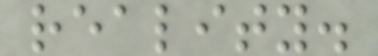reality.
